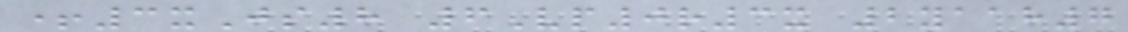+3xJs8 6Vp0r3x 2yaah7
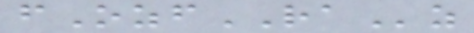fOzfRAz
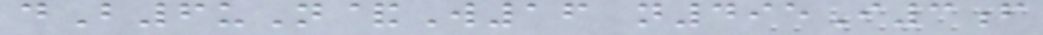dB6uN&W16 n495I3f
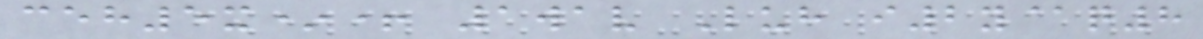ceh5x*+ 1wav Luh i2y@q8
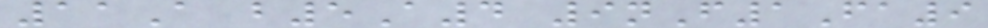11A b5A4 9nF1Fa9
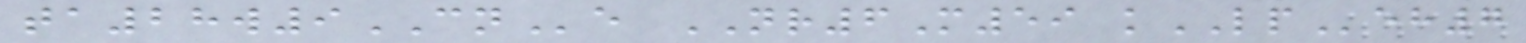ta28w9CNe NR6M59 kLPeh7
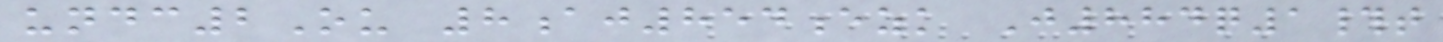undc2Ou 8aj854ezk J884q1#t
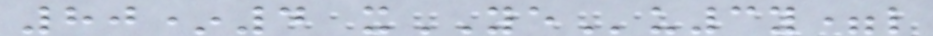80*4 xYEu3y=l
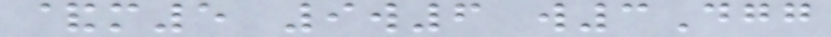&m5 9w6 w3Dgg
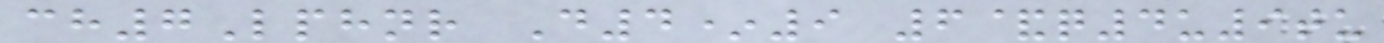ch7Lphnr D4*9 6&q4u9tu
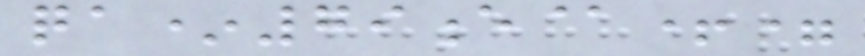qa*79e@+=
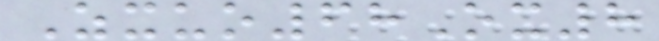Zxuo68Ox8
